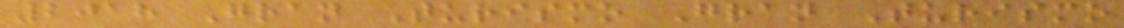2018 Gran Turismo Gran Turismo
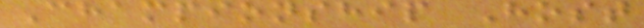Championship Host
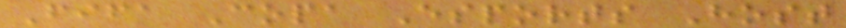Fifa Copa Esports Host
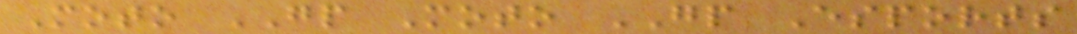Moto GP Moto GP Esports
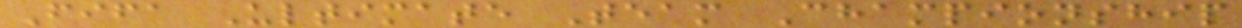Fifa Ultimate Team Championship
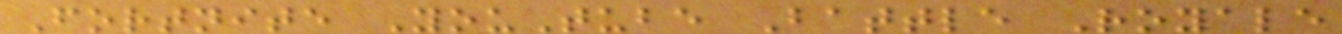Fortnite YouTube Battle Royale
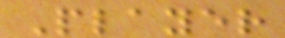Player
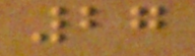27
